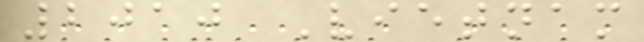2010 Vietnam
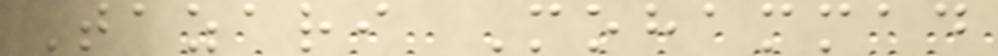Tazari Mohammad
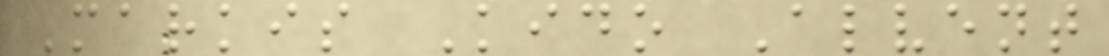Markis Kido Alvent
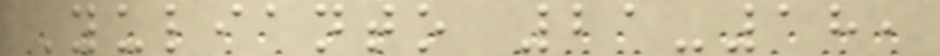Yulianto 21-18,
